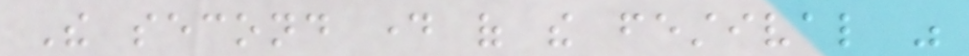The second day of the festival was
